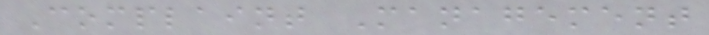Complaint Management
